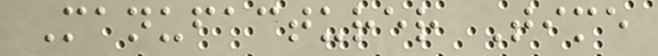Manufacturer Time
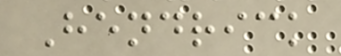Hendrick
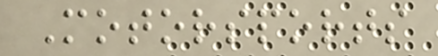Motorsports
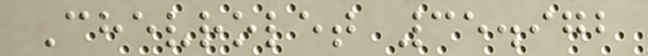Chevrolet 35.972
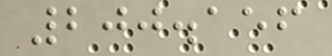200.156
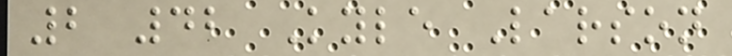2 42 Kyle Larson
